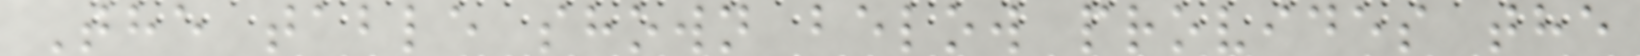The table shown below provides the
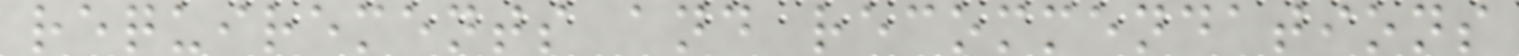requirements and recommendations
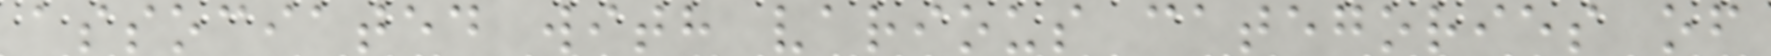associated with various categories of
